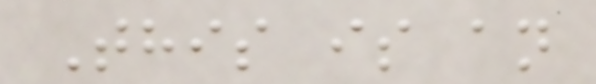This is an
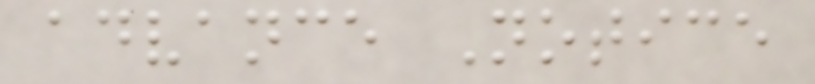advance Notice
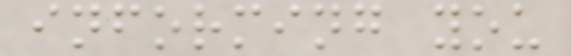informing you
